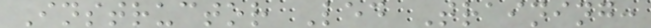Instructor Led Training:
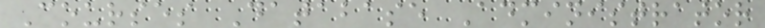Courses Database Administrator
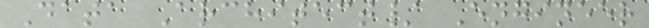Data Architect/ Engineer
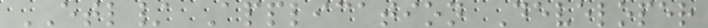ETL/ Application Developer
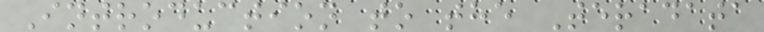Introduction to the Teradata
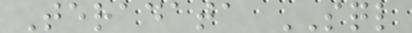Teradata SQL
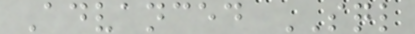Advanced SQL
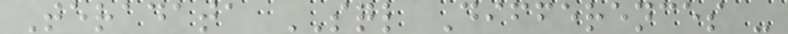Teradata SQL Differences -
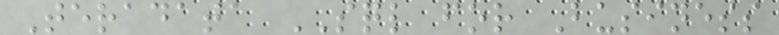Teradata SQL for Business
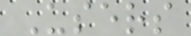Users
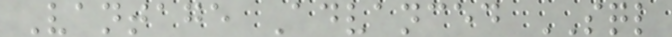Vantage Advanced SQL
